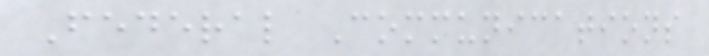Federal Communications
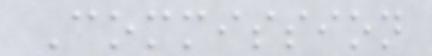Commission
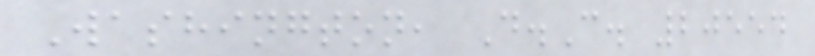Washington, D.C. 20554
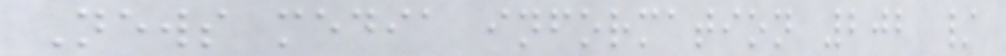News media information 202 /
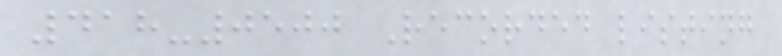418-0500 Recorded listing
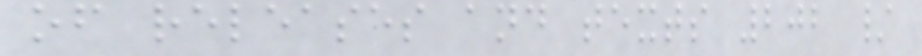of releases and texts 202 /
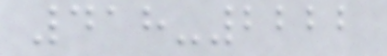418-2222
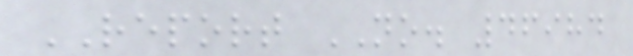REPORT NO. 46984
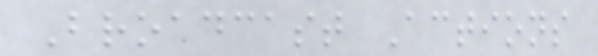Broadcast Actions
